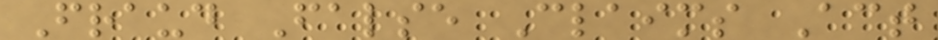Fraud False Claims Act
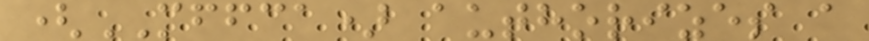(MFFCA) authorizes a
